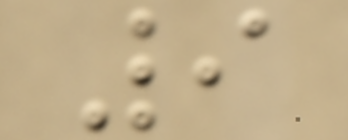9
